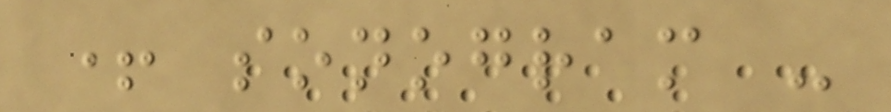+ sonogram -
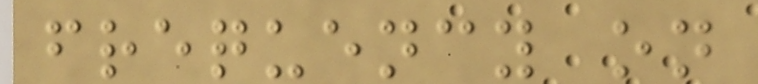frequency on
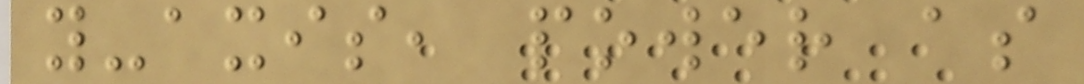y-axis, power as
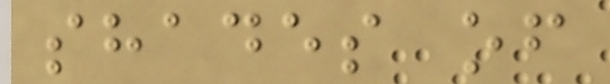shades of
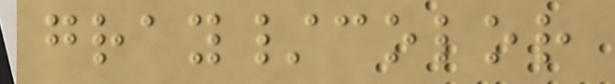gray/color
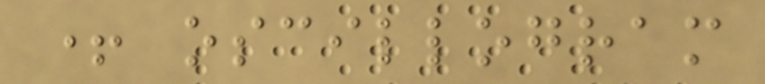+ oscillogram
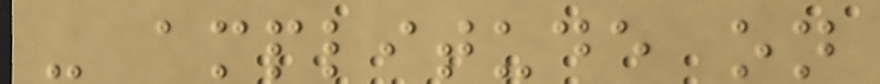- amplitude on
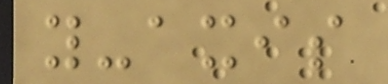y-axis
